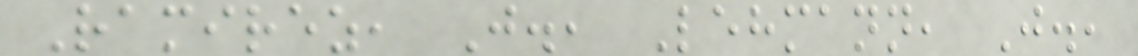Ramirez, J., Lehmann, J.,
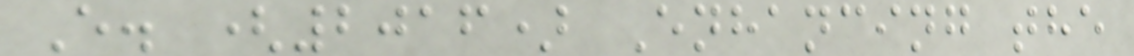E. (2016) Enhancing the
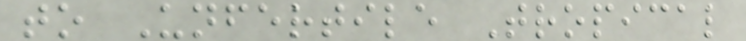to Unfertile Tropical
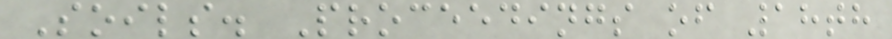Soils. Proceedings of 18th
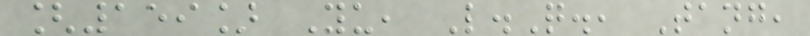[159] Yu, L.Q., Tang,
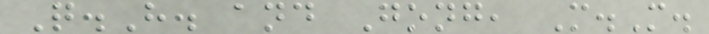Q.H. and Gong, M.M.
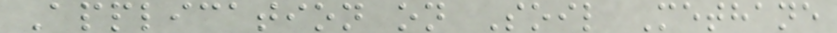Application on Soil Methane
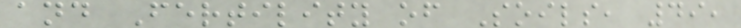and Fertility of Soils, 49,
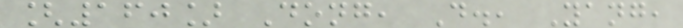[160] Dong, D., Yang,
